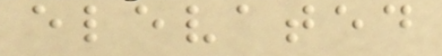elevated
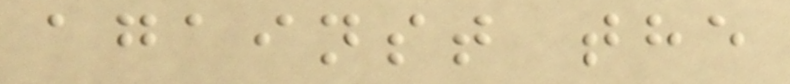against the
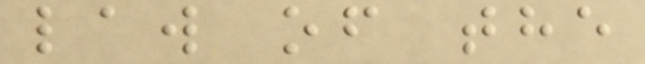law of the
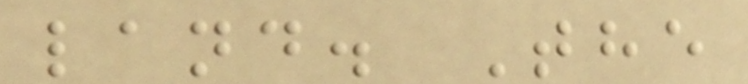land. The
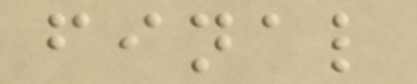final
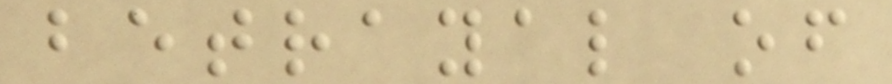betrayal of
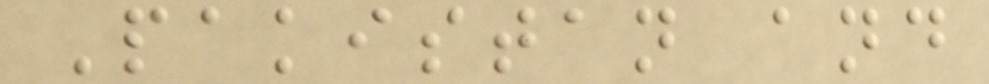Pakistan and
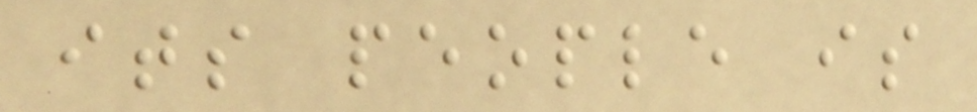its people is
